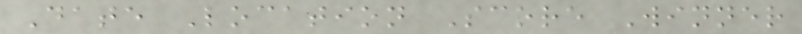Date Location Score Winner
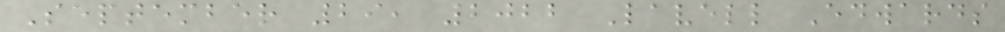September 29, 2022 Lavell Edwards
